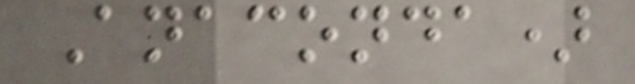Anaconda)
